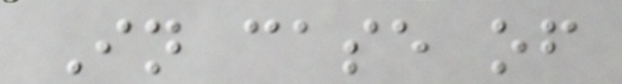In case of
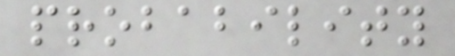probability
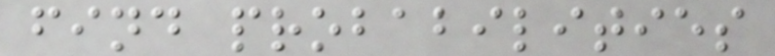find probabilities
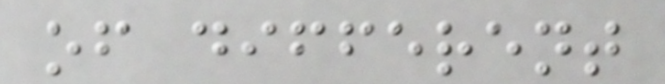of different
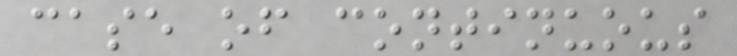case of continuous
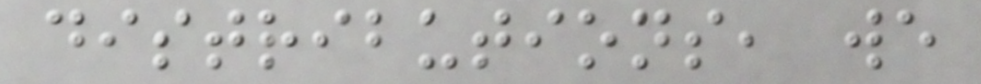distributions, we
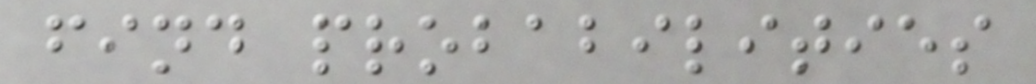find probabilities
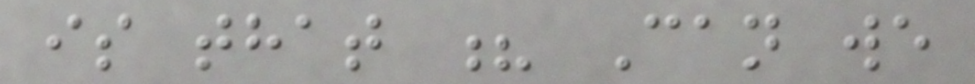is that ? Can we
